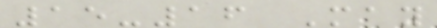15-16 May
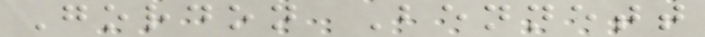Gordon Bennett
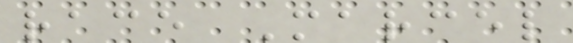race Marcel
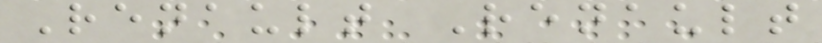Renault Renault
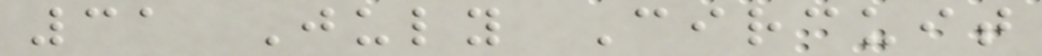31 July Circuit
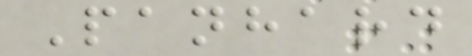Panhard
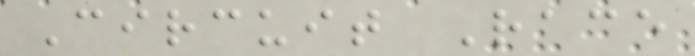Circuit Race
